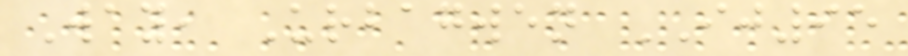Way, Urbagwen IJ95
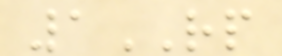1RP
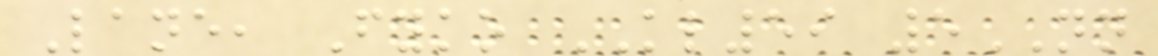Lane, Fyko KL59 5NN
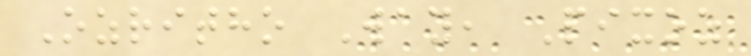Ozritho Way, Pixoz
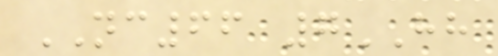NC66 7HH
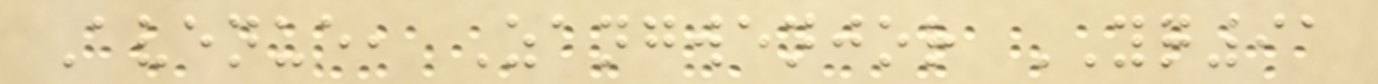Avenue, Zangwenjor YQ91
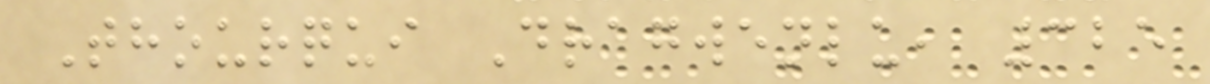Thourqui Dragwenlu, 325
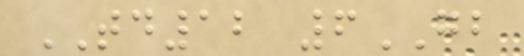TD12 6GB
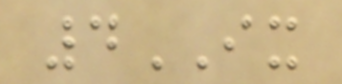4IX
